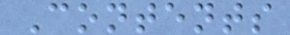Contents
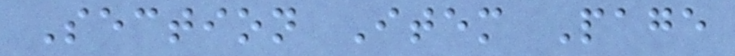Section Item Page
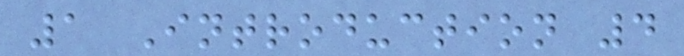1 Introduction 4
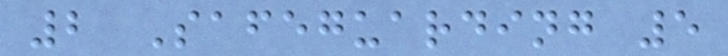2 Safeguarding 5
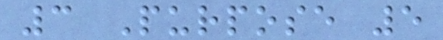3 Purpose 5
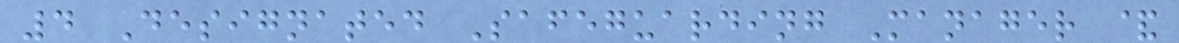4 Designated Safeguarding Manager &
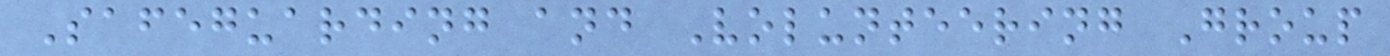Safeguarding and Volunteering Group
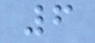6
